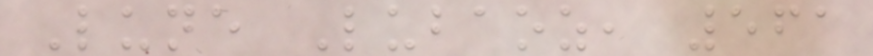Lune Lubaoz, 561
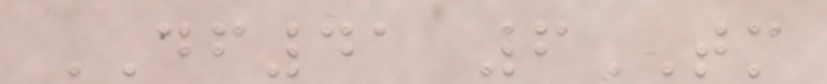DF41 6TM
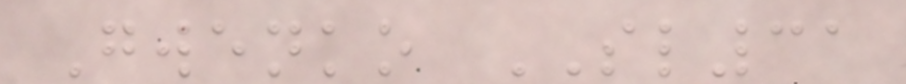Gwenko SL31
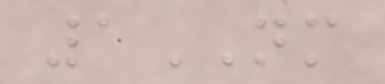1NM
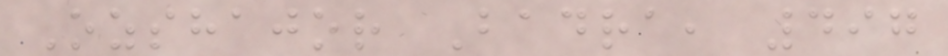Ozshajor Badra, 497
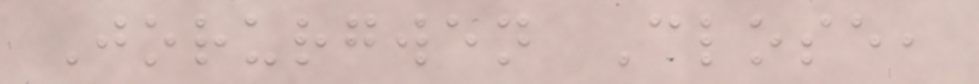Jorurgwen Close,
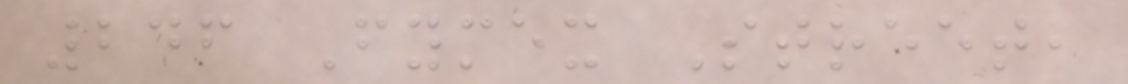246 Fymex Street,
